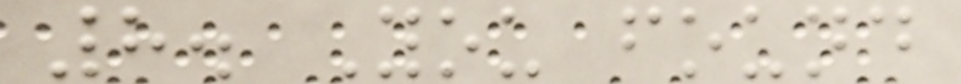8. You found
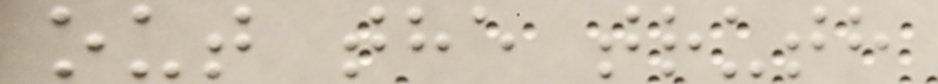out the truth
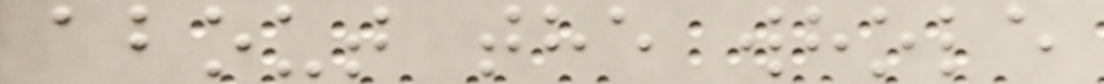about the whole
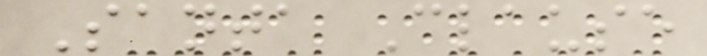Santa Clause
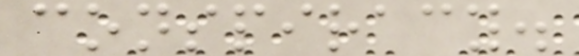conspiracy.
